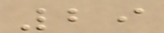29
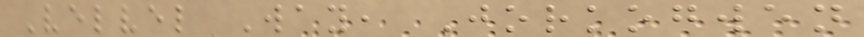Velvel Way, Jorkogwen
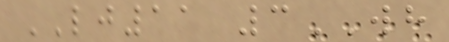LJ11 3WH
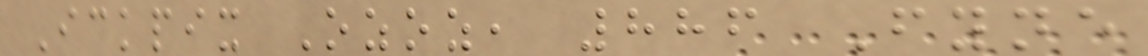Ickpix Ozoz, 886 Fyne
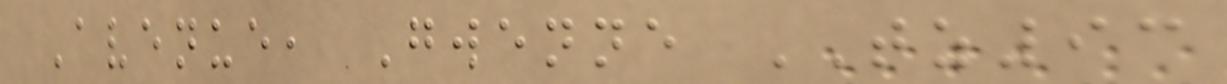Avenue, Gwenne TZ93
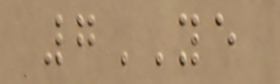7YE
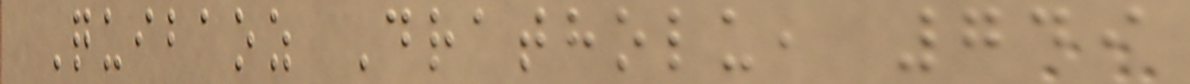Quibaoz Dratholu, 749
